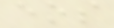eos
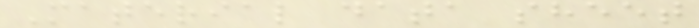Material data sheet
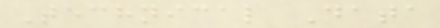Technical Data
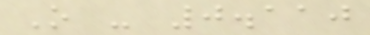O - 0.110
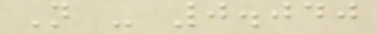N - 0.040
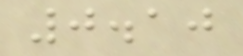0.10
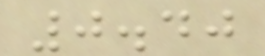0.40
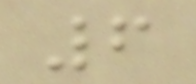6
